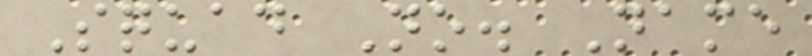Squad No. Name
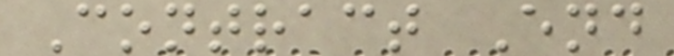Contract End
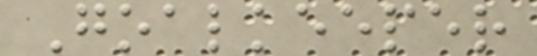Goalkeeper
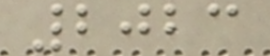2023
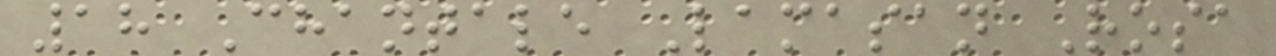18 Chantale Lamasan Rosa
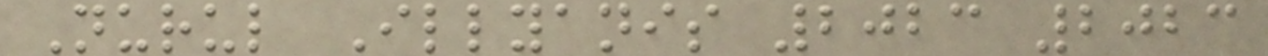Nurul Illyanis 2023 2023
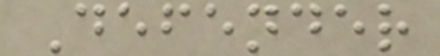Defender
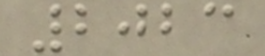2023
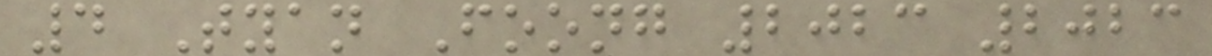4 Tyan Foong 2023 2023
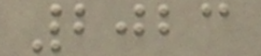2023
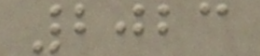2023
